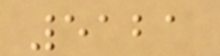5121
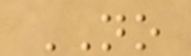NO
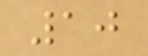10
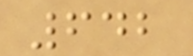642
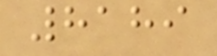8189
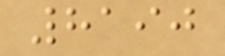8190
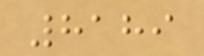8189
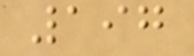197
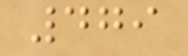479
